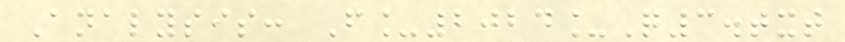Analysis: F_2024_Q3.txt
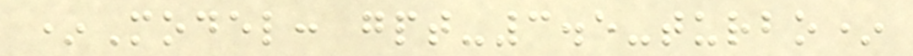*Model: gpt-3.5-turbo*
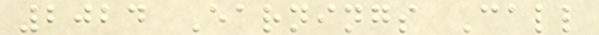2024 Earnings Call
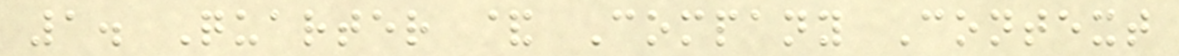1. Quarter & Company Context
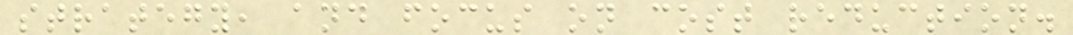strategy, and focus on cost reduction.
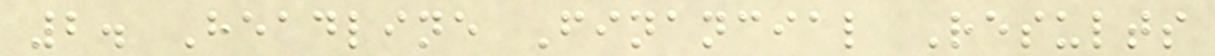2. Headline Financial Results
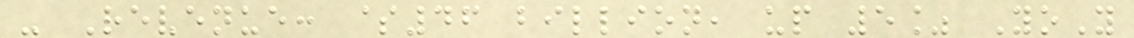- Revenue: $46 billion, up 5% YoY
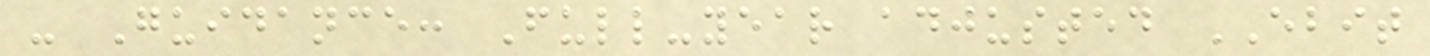- Guidance: Full-year adjusted EBIT
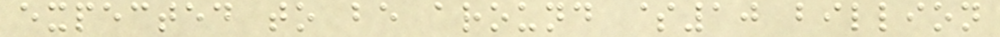expected to be around $10 billion
